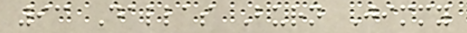93 Dallas Burn Jimmy
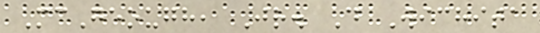McGeough, Jr. D Wichita
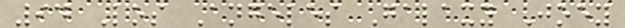94 Los Angeles Galaxy Joey
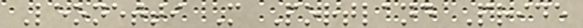Leonetti M Portland Pride
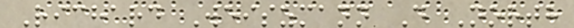Richard Weiszmann D North
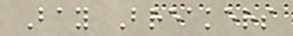Bay Breakers
